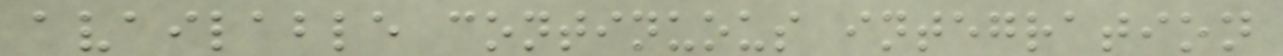available continuous integration
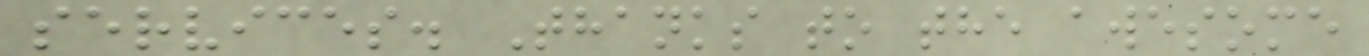services. Thanks to the awesome
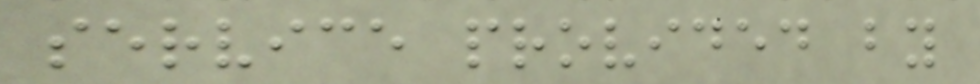service provided by
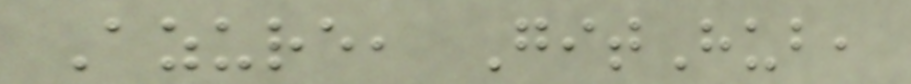Azure, GitHub,
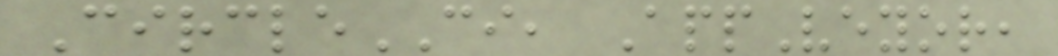CircleCI, AppVeyor,
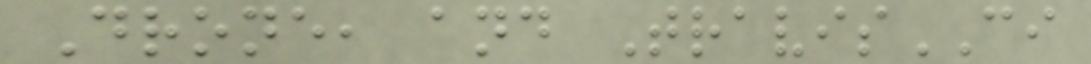Drone, and TravisCI
